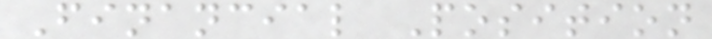Financial Position
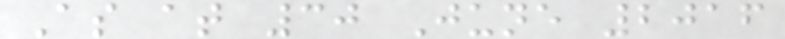As at 30 June 2016
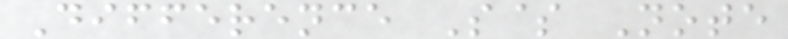Difference S$ Note
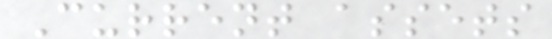Current assets
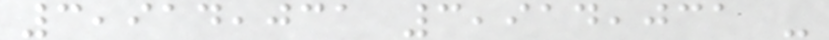3,914,031 3,914,031 -
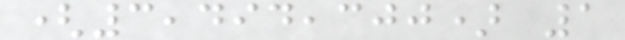(3,494,300) 1
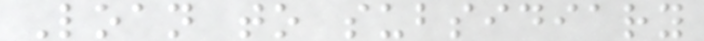Loan to subsidiary
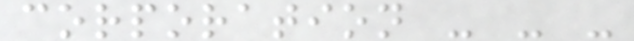corporation - - -
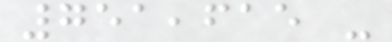751,615 -
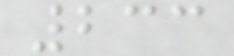233
